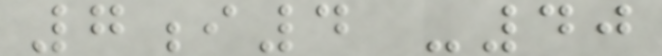7i4 -40
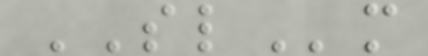SLm
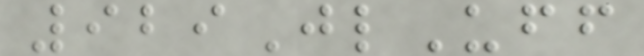929JlUff
